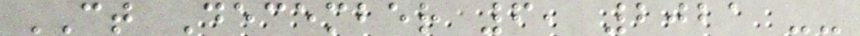CT December 6, 2021 --
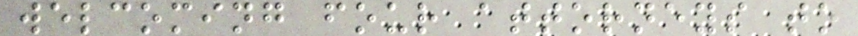welcoming four attorneys to
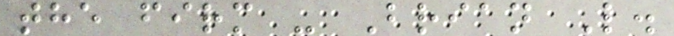the firm - Brian L.
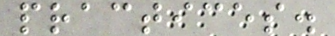practices.
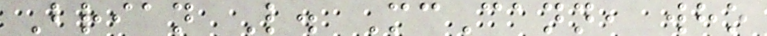Brian L. McCann, who
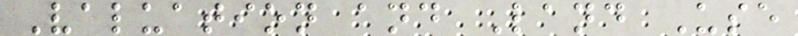Valuation and Land Use
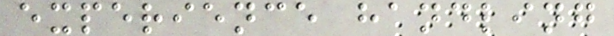experience handling
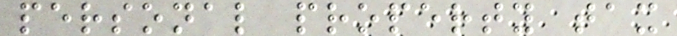personal property tax
